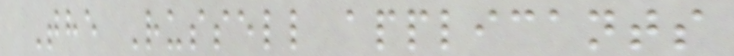The Russell applicants
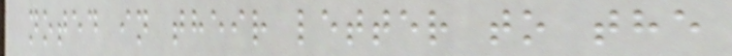noted in their letter to the
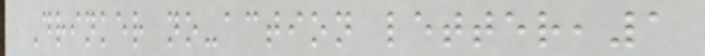Drinker no-action letter,1
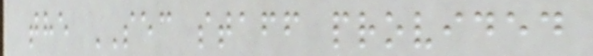the SEC staff provided
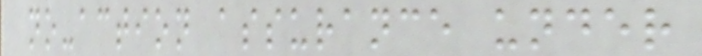no-action assurance under
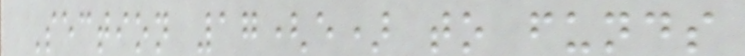Section 17(e) to funds
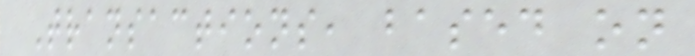Transactions, based on
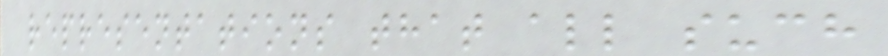representations that all such
